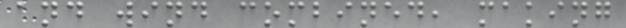and wind combined, making
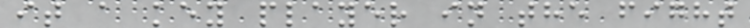it a key player in the fight
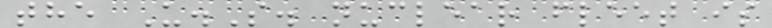the U.S. nuclear fleet is
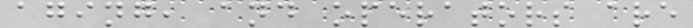aging, and operators are
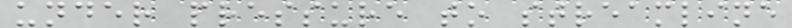under pressure to streamline
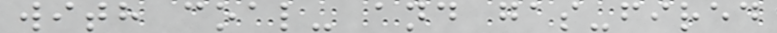with coal- and gas-fired
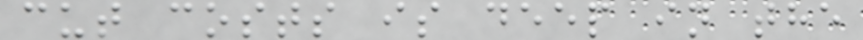cut costs is deep in the
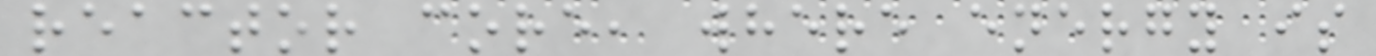reactor core, where energy is
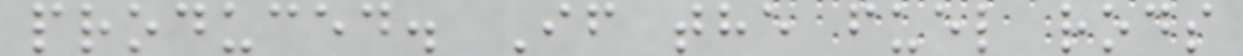produced. If the fuel rods
